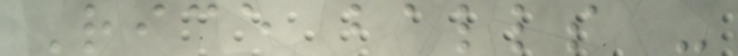Rice balls -
